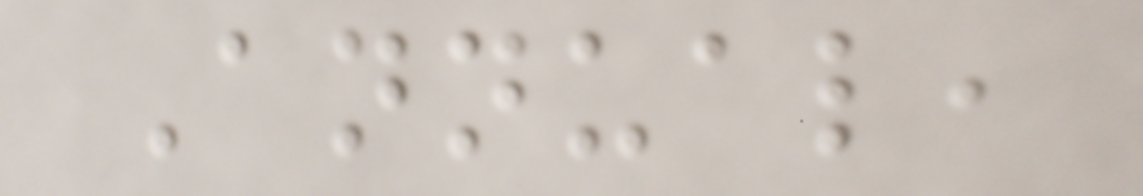Annual,
